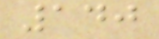140
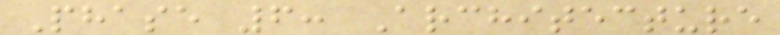Phase 6: Architecture
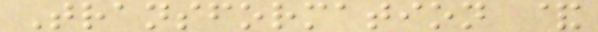Transformation &
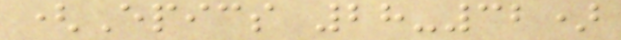(Epics 28-32)
